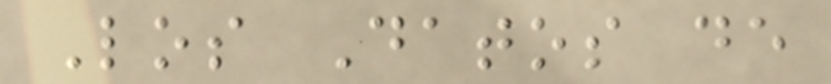Los Datos de
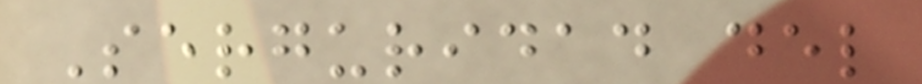Serguridad del
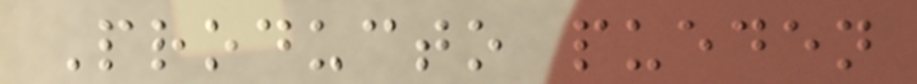Producto pueden
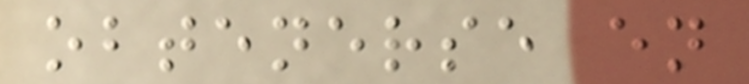obtenerse en
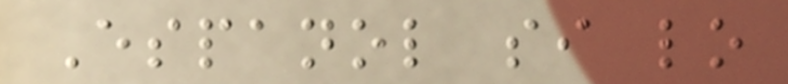Espanol si lo
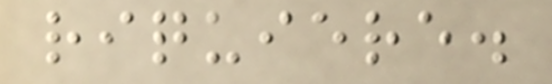riquiere.
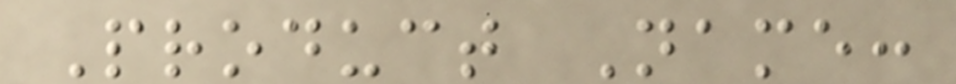Product Name:
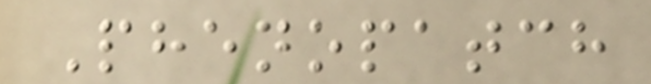Phenopatch
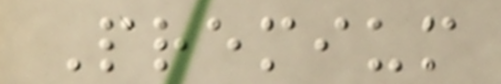Premium
